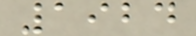1924
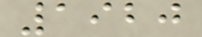1920
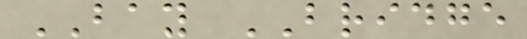BAY BRIDGE
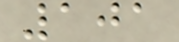101
